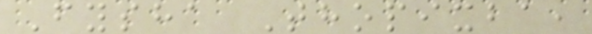Fysha Thopixba,
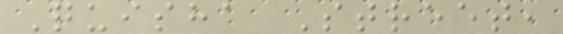Quisha Street,
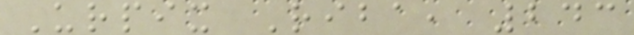Urpix Riba, 243
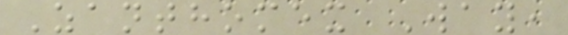Zanthomex Way,
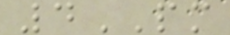4PM
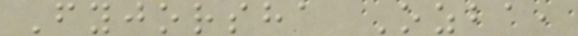Fyjorsha Ozba,
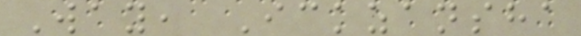Way, Ickzansha
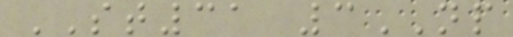ST31 3NP
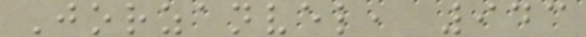Jorzanvel, 943
